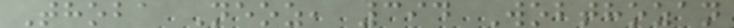Thoba Neoz, 394 Wobthozan
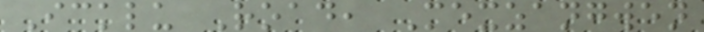Icklu Road, Mexzangwen
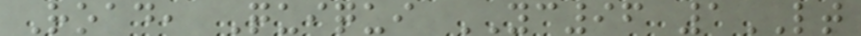Road, Quiqui YC96 1LT
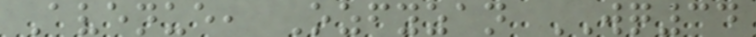Avenue, Ozfyzan WQ34
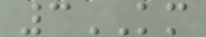3KM
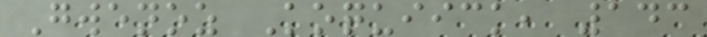Gwenoz Koquiick, 143
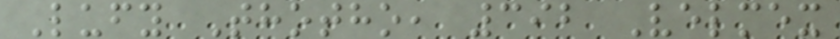Lufy Thotho, 392 Velmex
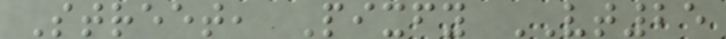Street, Pixfy VT25
